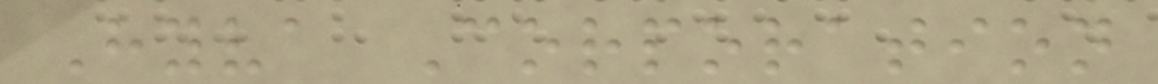Hyva Corporation
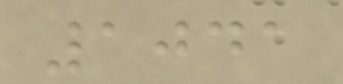1041
